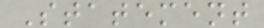Statement
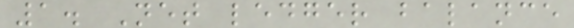1. Net ledger balance
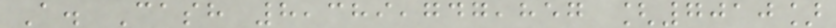A. Cash 8,389,747,857 [7010]
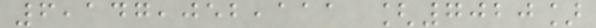6,147,052,111 [7020]
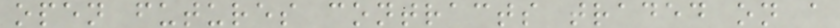open futures contracts traded on a
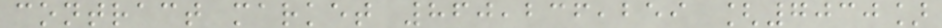contract market 860,236,259 [7030]
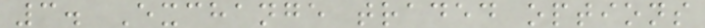3. Exchange traded options
